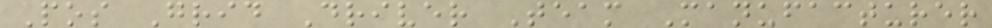Pos Grid Driver Team Manufacturer
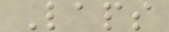Laps
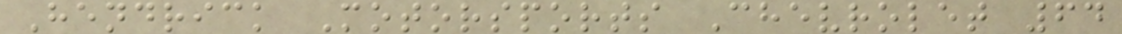Hendrick Motorsports Chevrolet 64
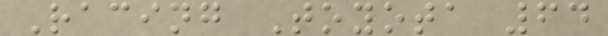Racing Toyota 64
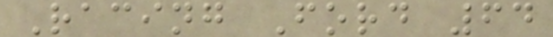Racing Ford 64
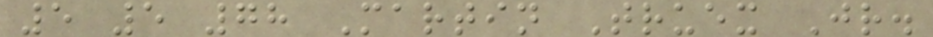5 5 78 Martin Truex Jr.
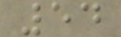54
